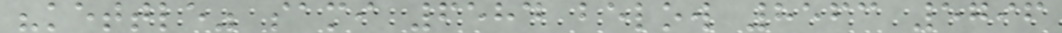"kettle" sami 6584 below 8563 5796
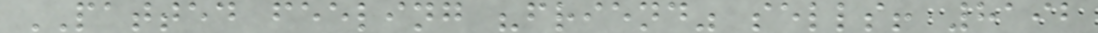PATTED feeling "friend" sells! 8192
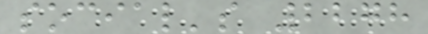social's 2278
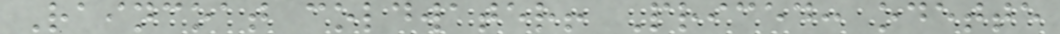Raincoat coldwater! Priced: odette
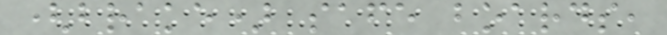(brake) safe boards,
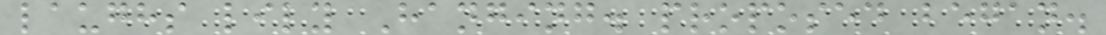laughs lily Hanging. proposed began.
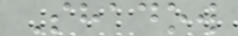Shadow
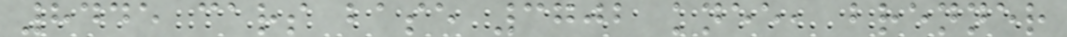8445 cars base 3702 knee, brenner
